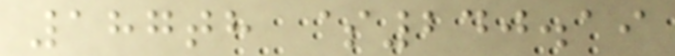187th $240.19
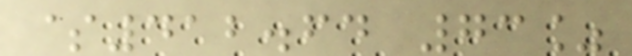$412.64 73%
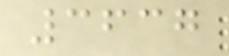3637
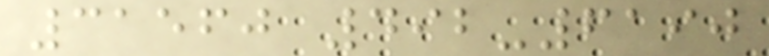31560 492-6190
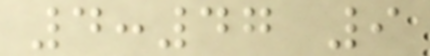4:47 9
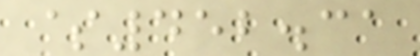$452.31
